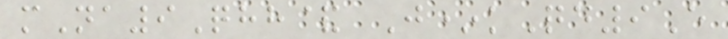mNa9Qhh& J*kQd9E
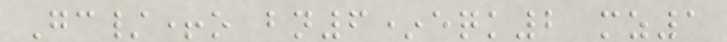Gc/+o bn6*eqk2 mz1
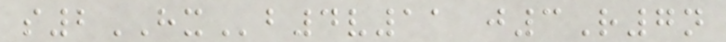s2HXb4v11 j3R7n
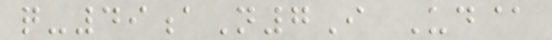q-49aN7I Ud@
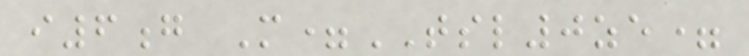i6g M=TSL0ze=
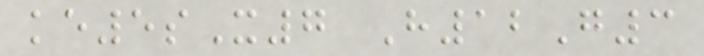ke5sX7 H12G3
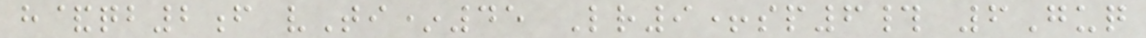h&qb2f vTi*45 Lr9+sp6# 6Guq
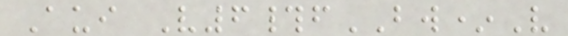Aui V6#fBW*V
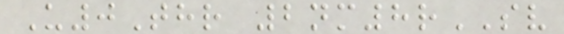U0Thr 2nm8rSV
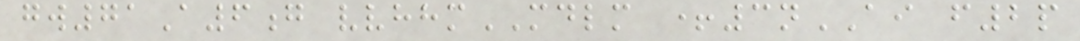gw71A6g vvhhmMDLM +3nAI f2p
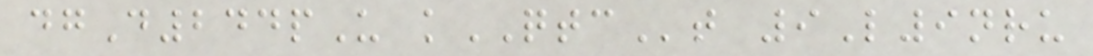dgD244pU kQTCt 9L9nru
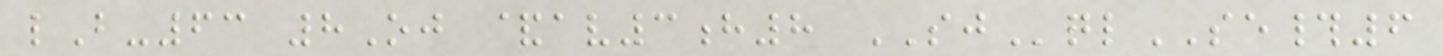lB-63 8Oj &av3h8 SJqlSE#6
